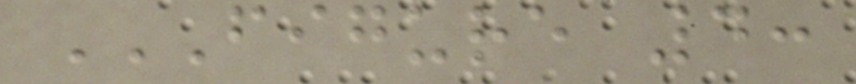FIGURE 4:
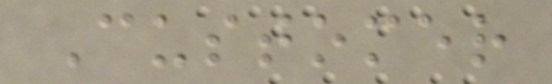Customer
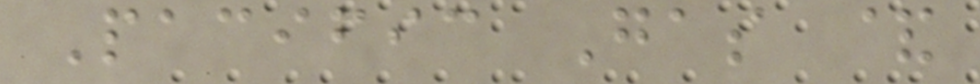Pacific Gas &
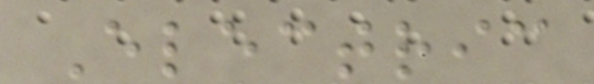Electric
